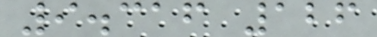9.316 126
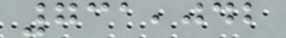731,042
